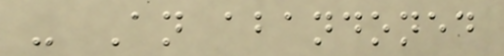- An abandoned
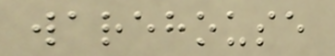warehouse
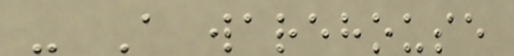- A warehouse
